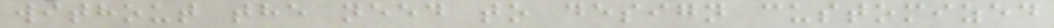without the need to design customized
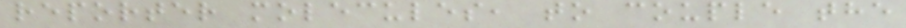reporter molecules, to couple the
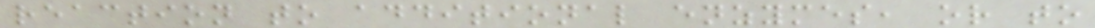reaction to additional enzymes, or to
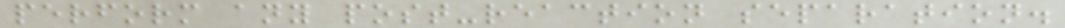perform any post-reaction separation.
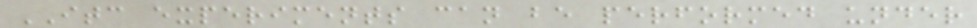ITC experiments can be performed under
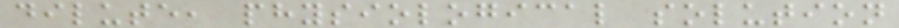dilute, physiological solution
